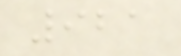921
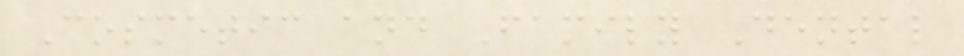Cosmetic and Family Dental
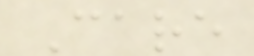Care
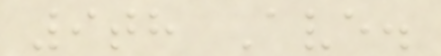9th Ave.
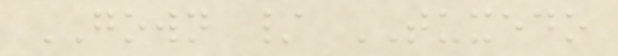GOWN / TUXEDO
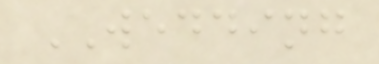WEDDING
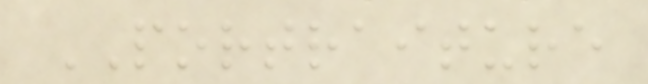PORTRAITURE
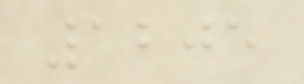1205
